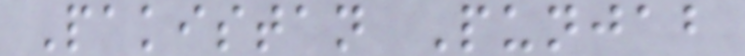Pakistan Punjab
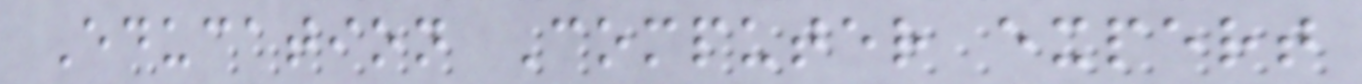Education Computer expert
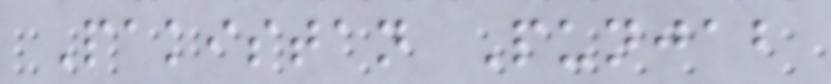Pakistan Punjab
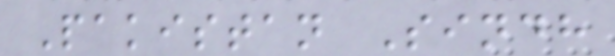Pakistan Sindh
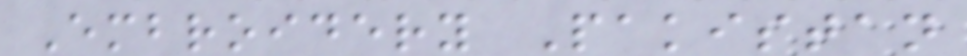Embroidery Pakistan
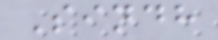Sindh
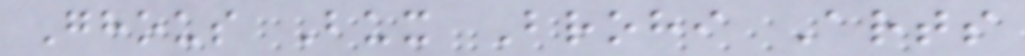Ghous Bux Brohi Arts
